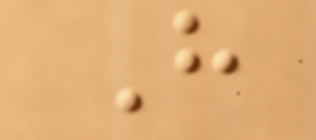H
